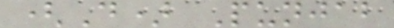(D) Punjab
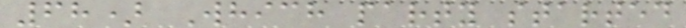68) Which party started
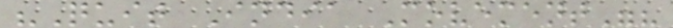"Quit India Movement"?
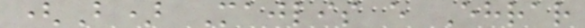(B) Majlis e Ehrar
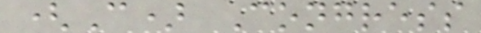(C) Congress
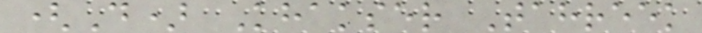(D) Khakser Tahreek
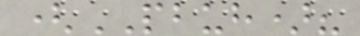(PBUH)?
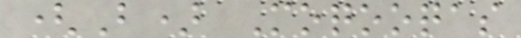(B) Moqooqas
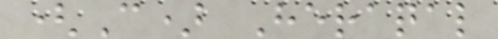(C) Heraqal
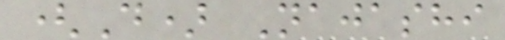(D) Najashi
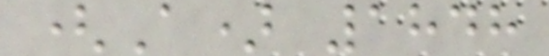(A) 1848
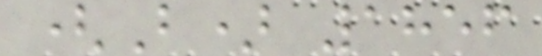(B) 1856
